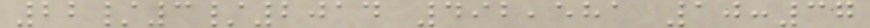22/3/2014 492,581 10:37
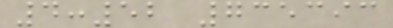4:52 735393
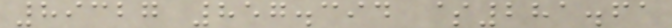89327 857.394 $281.61
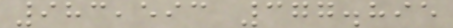983,593 377.895
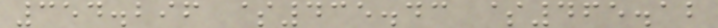354.296 $435.43 $465.12
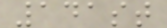141st
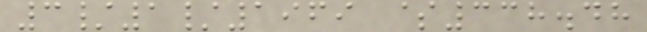3/1/1969 $338.48
